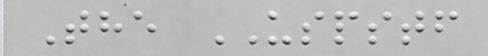The USPSTF
